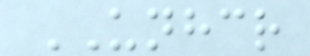UNHCR
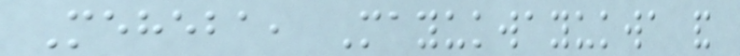Meheba, Mayukwayukwa and
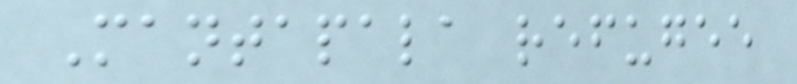Mantapala refugee
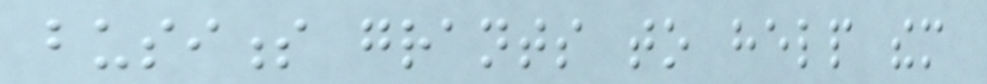business grants to help them
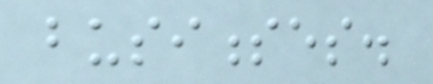businesses.
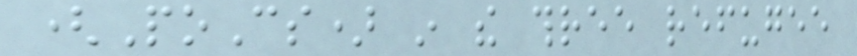(PoCs) in the three refugee
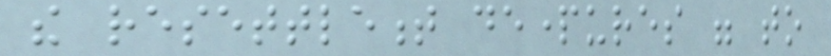the resettlement departures were to
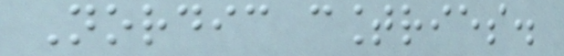Nordic countries.
